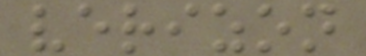verizon
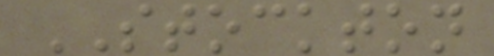STOCKTON
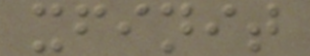xfinit
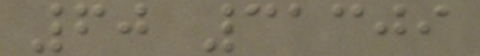60 31309
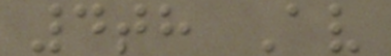4th Av
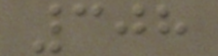308
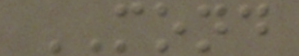MOND
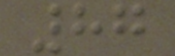87
